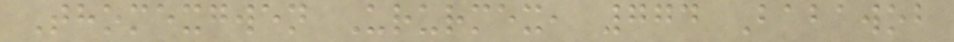Thomexgwen Ururmex, 774 Babawob
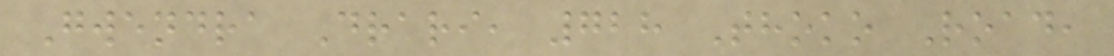Gwendra Drari, 728 Thoko Road,
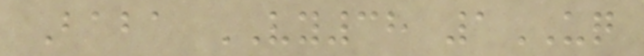Baba VY38 1UQ
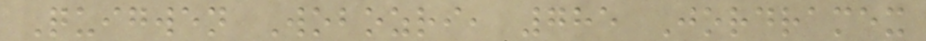Quigwen Wobozri, 785 Jordramex
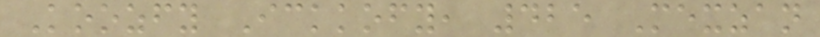Koozfy Ickkofy, 425 Mexzan
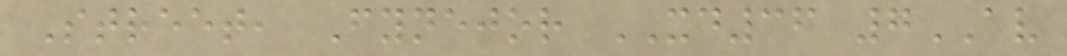Street, Fynejor XD36 7AV
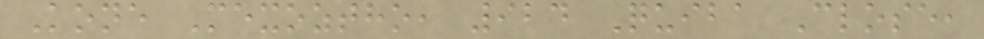Kone Mexoztho, 924 Quiba Close,
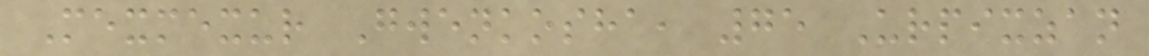Mexmexur Gwenkosha, 75 Urpixzan
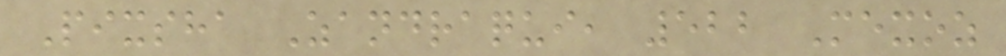Pixsha Zandraqui, 522 Mexoz
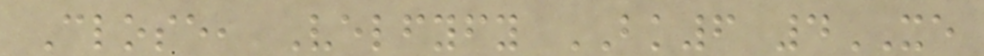Close, Velfyfy BK6 4XE
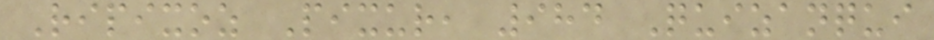Ripixoz Pixur, 984 Quizanqui
